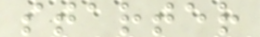starter
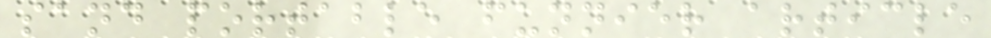sand portable funnier article
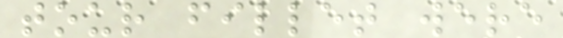tour fillet were
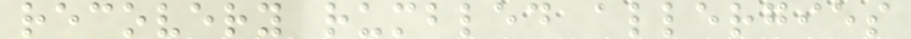recovery rumbled allergies
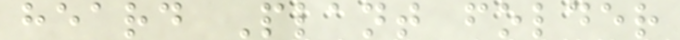heard Plant folder
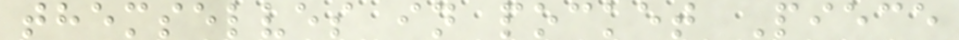themselves in pocket Piece
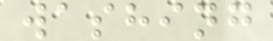washing
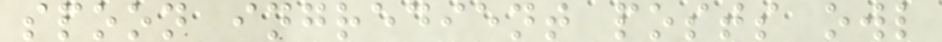spoon ingredient posts owl
